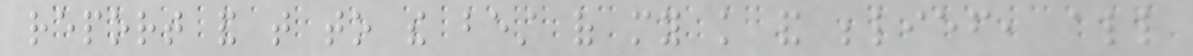report and that to the best of my knowledge and belief, all
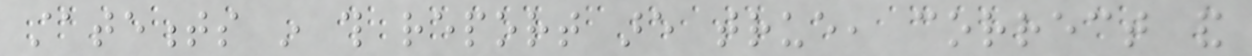statements in this report are true, correct and
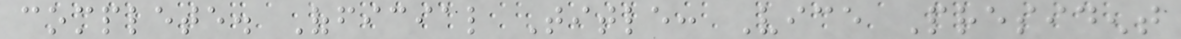complete. Official Title: Vice President
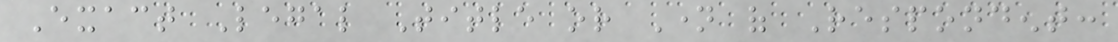Exact Legal Title or Name of Respondent:
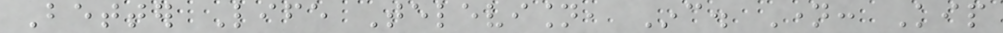Better Life Television, Inc. Name: Kip
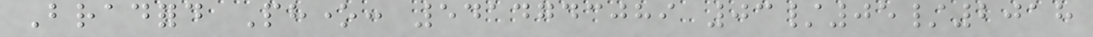Bradford Phone: 5414743089 03/05/2018
